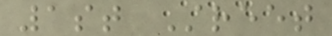1st Street
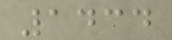1434
